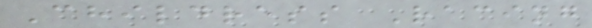Childress Racing
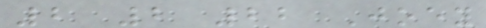2 2 22 Joey
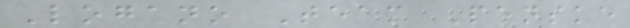Logano Team Penske
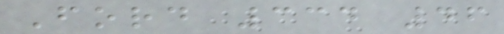Ford 334 46
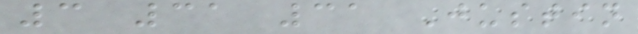3 31 31 Justin
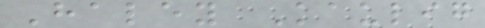Haley Kaulig
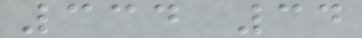334 34
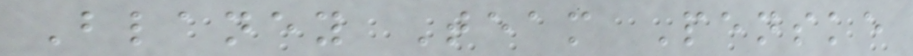Blaney Team Penske
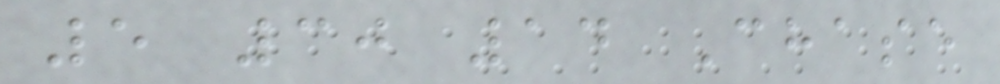5 30 14 Chase
